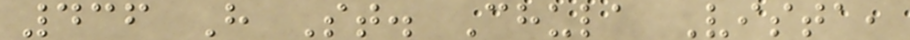436 H St. Chula Vista,
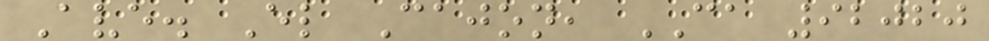Ave. El Cajon, CA 92020
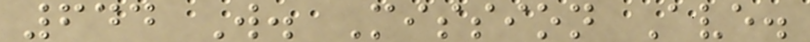644 W. Mission Ave.
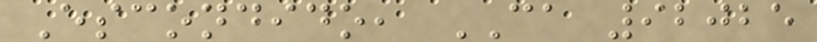Escondido, CA 92025
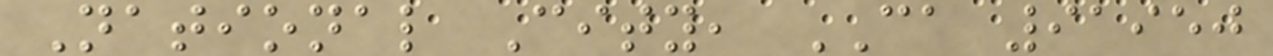National City, CA 91950
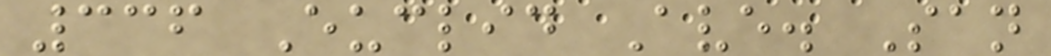336 Euclid Ave. San
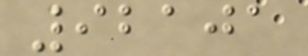92101
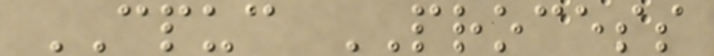CPUC PROCESS
